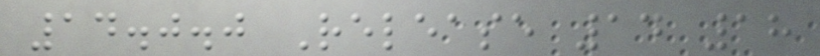14.0.0 Release 14 18
